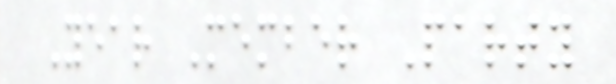Year Member Party
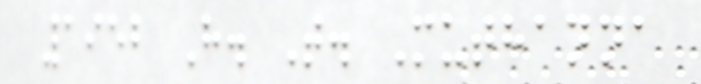1952 H. T. Muthanna
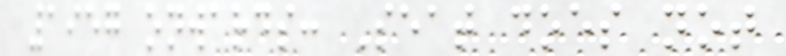1957 onwards: Seat does not
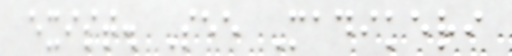exist. See Madikeri
